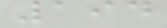194
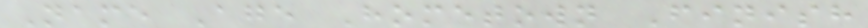Name Age Hometown Finish
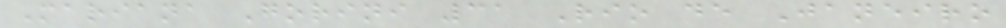Mariana Gorini 31 Rio de Janeiro
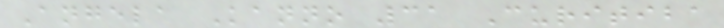Angela Kanno 31 Curitiba
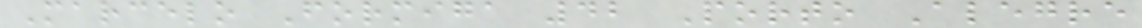Marcelo Formiga 42 Porto Alegre
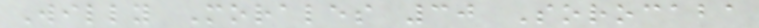Willy Morales 30 Sorocaba
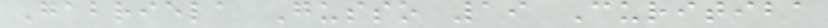Gabriela Gusso 19 Curitiba
